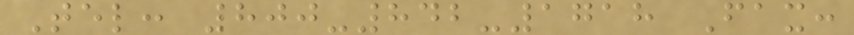Tel: 800-842-1718 Fax:
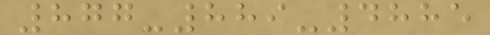877-889-4885
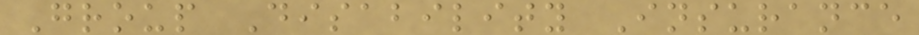Group Disability Insurance
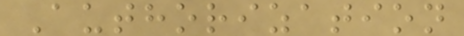Authorization
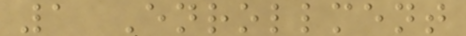1 Enrollment
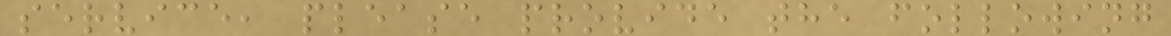service, please provide the following
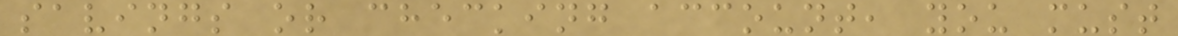savings or checking account, you must
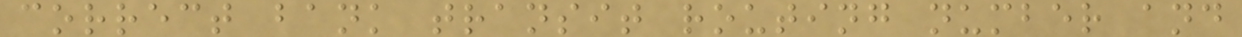correct bank transit routing number and
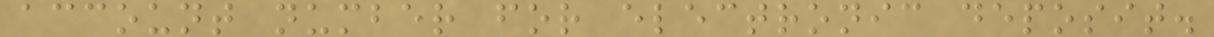account number for electronic deposit.
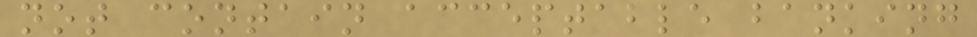not contain acceptable banking
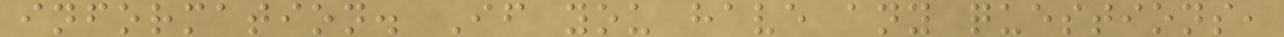information. If you have any questions,
